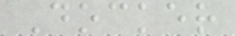Docker
